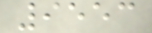9553
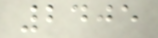2405
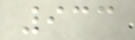933
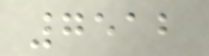7512
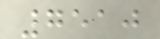7510
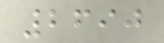2690
